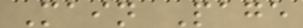Main Page
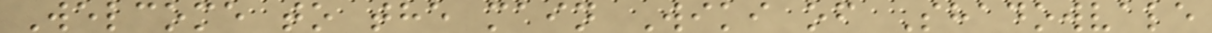Welcome to the main Wiki of Shadowvale
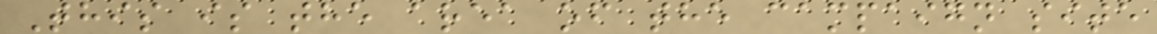This is the area of the campaign site
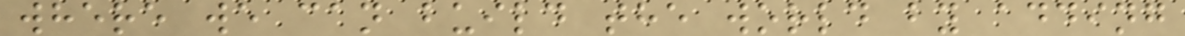where we can build the world by adding
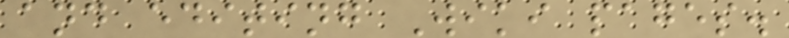and editing Wiki pages.
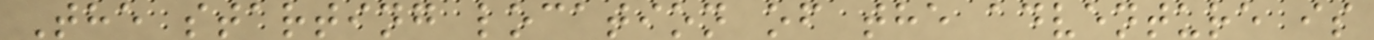The starting location of the adventure is
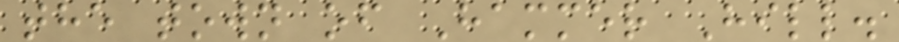the town of Hammer Hill.
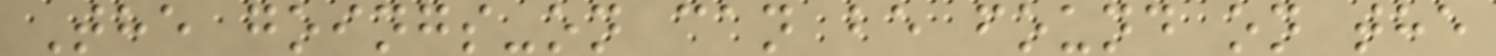The goings-on can be found on the
